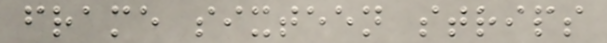frame sixteen strips
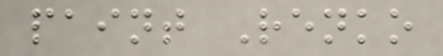paint Renko
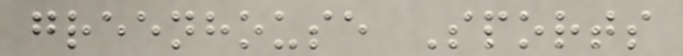greenhouse Sports
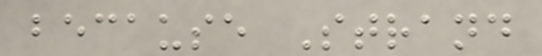because Strand
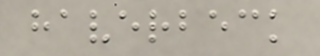haverbeck
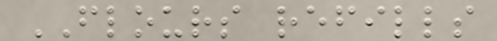FLOURS refills
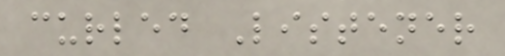curled Listener
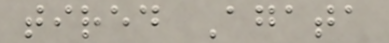tired Agata
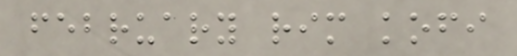february rim kofi
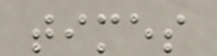times
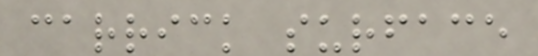carrick surface
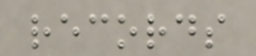records
